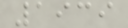1939
